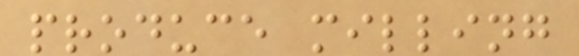produce milling
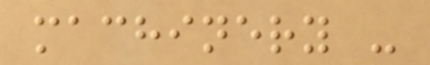machinery -
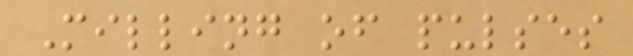Milling of pulses
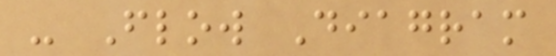- Flow Diagram
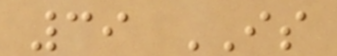39 IS
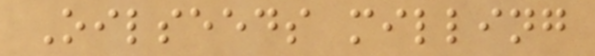Oilseeds milling
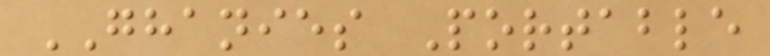GHANIES Portable
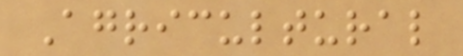Agricultural
